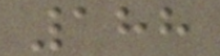188
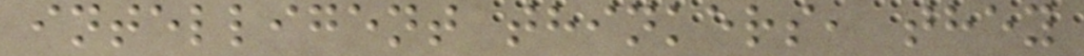intelligent thinkers, they
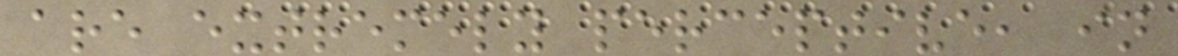are extremely perceptive, in
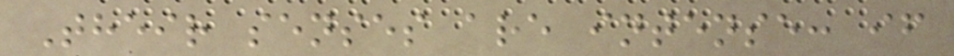Their senses are intense: if
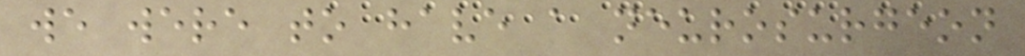we were to have a neurosurgeon
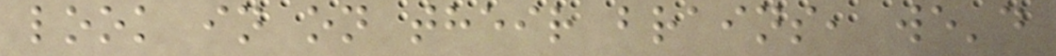look in on their brains, we'd
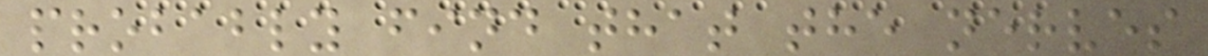probably find that the nerves
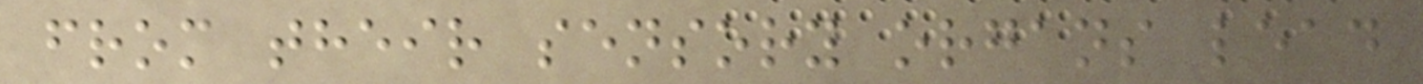from their sensory organs lead
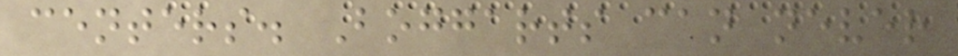centers. Boggarts can never
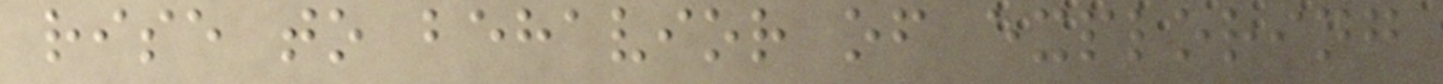rise to behavior of exploring
